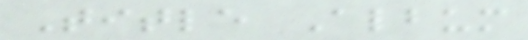Title Album
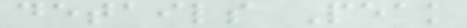details Peak
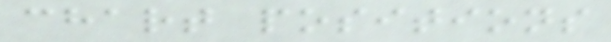chart positions
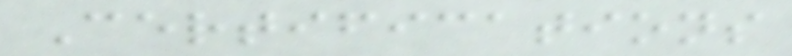Certifications
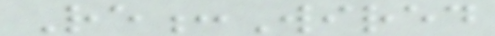Re:Wired
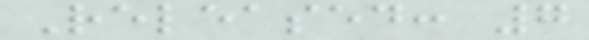Released: 7
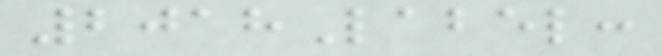2018Label:
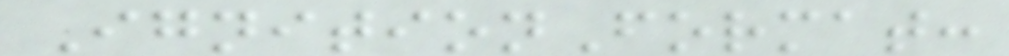IgnitionFormat:
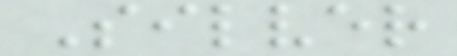Silver
